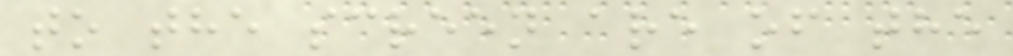to the screen are of the
